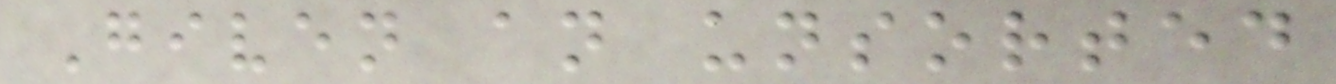Given an unsorted
